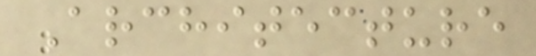Architecture
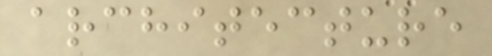architecture
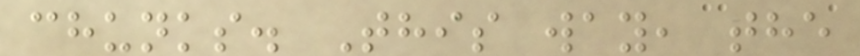chunks. This way, the
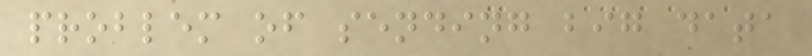problem of sending big data
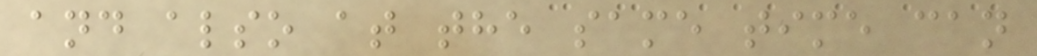and also at the same time can
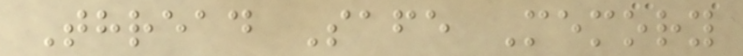Thread Safe Memory
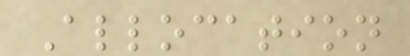Allocation
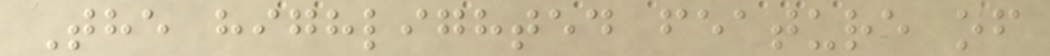The highlighted feature of
